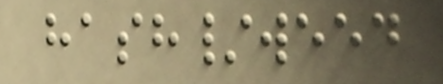hash/weed
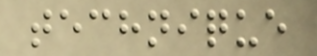technique
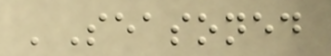'Seasoned
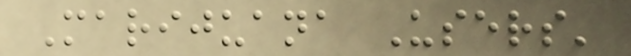Marijuana Users'
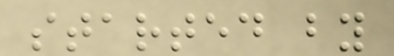started by
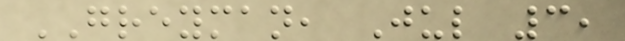GREYMAN, Jul 3,
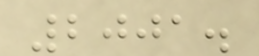2001.
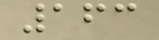163
